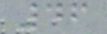46
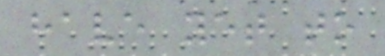have yet to
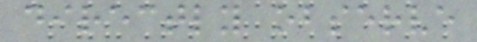directly observe
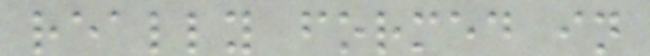really formed in
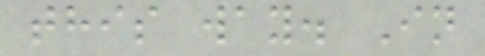this way. In
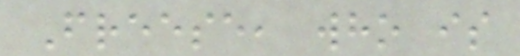Freese, who is
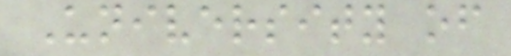University of
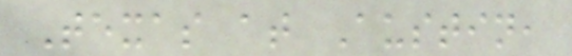Texas at Austin,
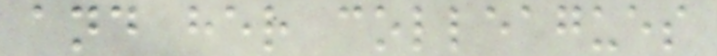and her colleagues
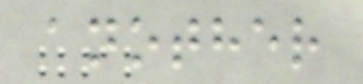another
